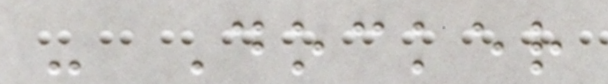- Docker
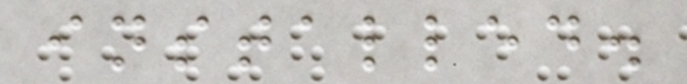installed.
